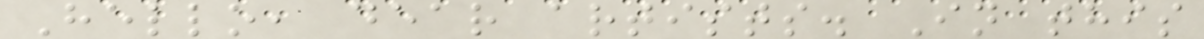Hello, dear artists. In this
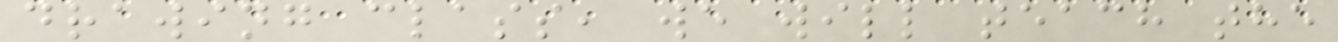drawing class, we will teach the
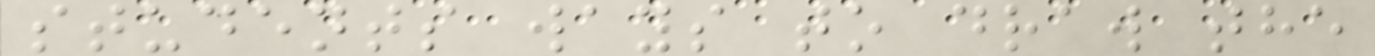students ways to draw the
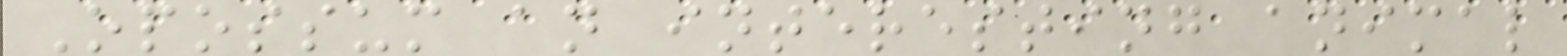Opossum an interesting animal
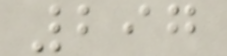297
